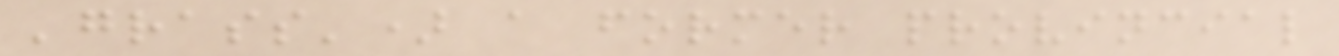'grass') a former provincial
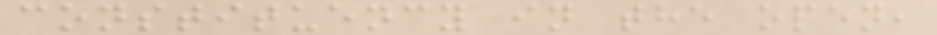constituency in the open,
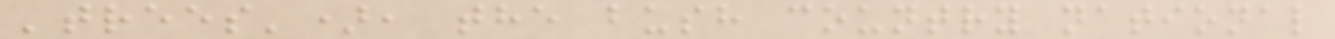'trees'), the bush country national
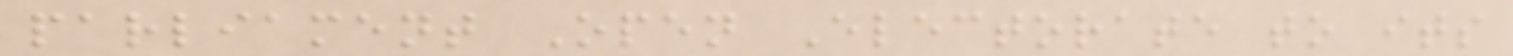parliament Open Electorate to its
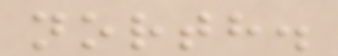north.
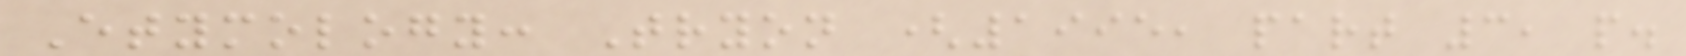Etymology: Tryon (1995, part 3, p.
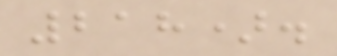218).
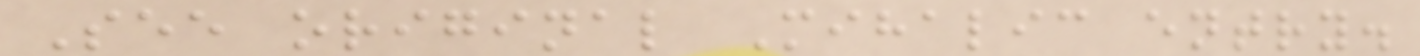See original Mihalic entry.
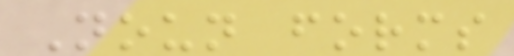Noun forms
